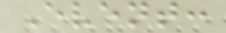Event:
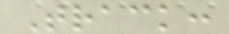Track:
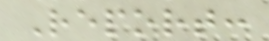Report:
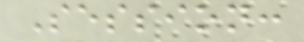Session:
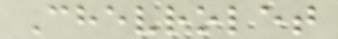Chevrolet
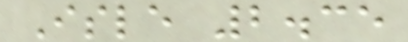Isle 2.35
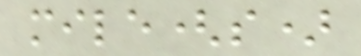mile(s)
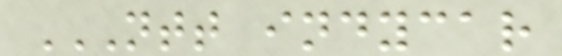NTT INDYCAR
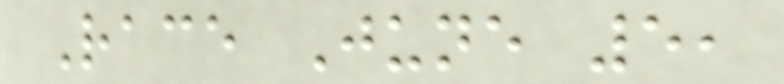Race June 5,
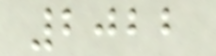2022
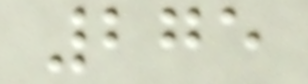275
